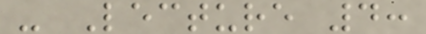- Lecture 4:
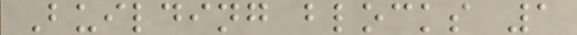Building blocks 1
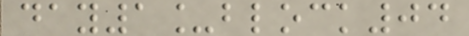day1_block04
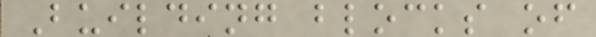Building blocks of
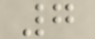7
